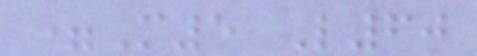=M5 L60
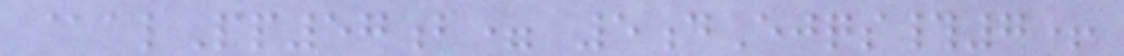@alPp57b= 5dEjqs#7+
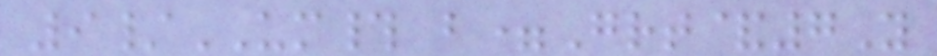9/UM# b=Grt&7Y
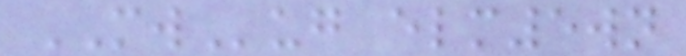MWug elm5wn
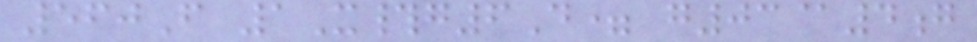560F 1X#g6D= g03@4g
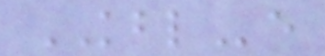KBLe
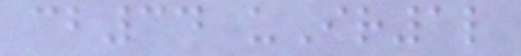cb34 uIr1l
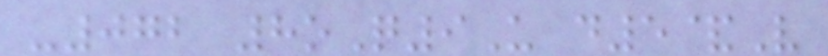-072 8oQ9U d5&V
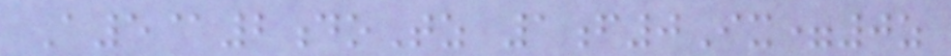A5@2doTz 1f0Ix=0z
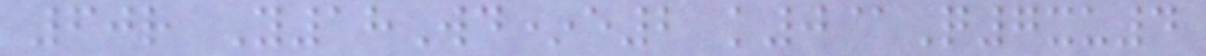60r Y18Wd*e2 k0@Q7xu4
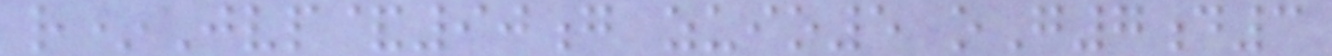r*Jvp&90g zuio5 oG7d3
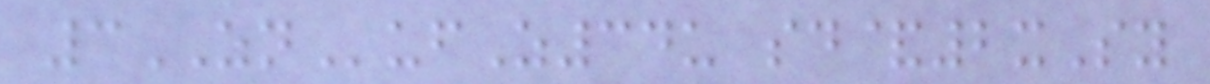3ZNufZ34u sd&2xSy
